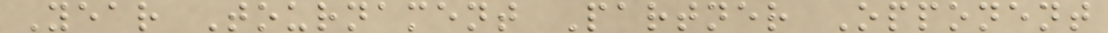Year Tournament Partner Opponent
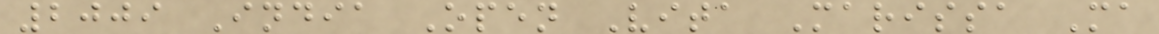2009 India Open Vita Marissa Ma
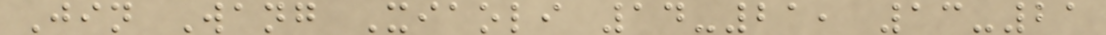Jin Wang Xiaoli 14-21, 13-21
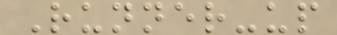Runner-up
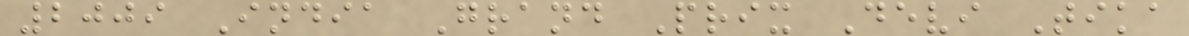2009 India Grand Prix Devi Tika
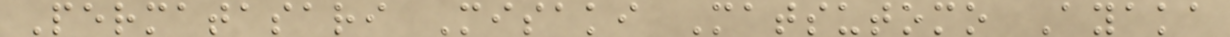Permatasari Misaki Matsutomo Ayaka
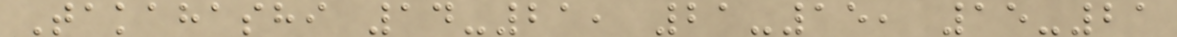Takahashi 14-21, 21-15, 15-21
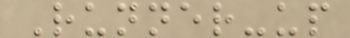Runner-up
